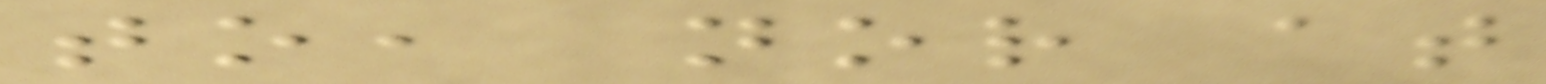to, nor at
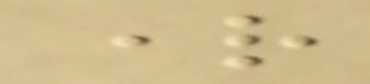right
